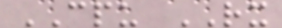CPU RX
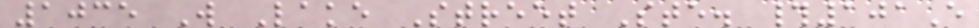1035 W Lake Street Ste. #101E
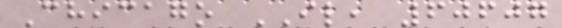Chicago IL, 60607
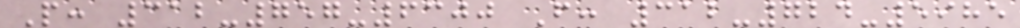P: 312-757-6300 F: 312-724-5985
